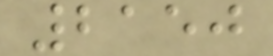2150
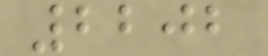2202
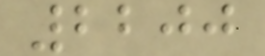2200
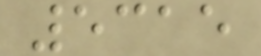5315
